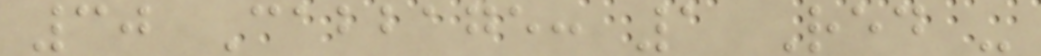30 Cabbage: 1 Red -
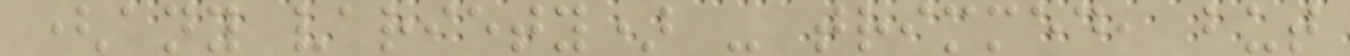(any variety) - trimmed, but
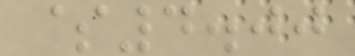$4.00
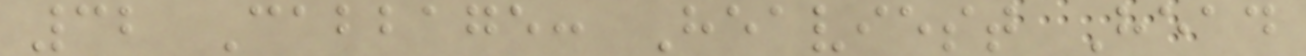32 Cabbage: Heaviest Head
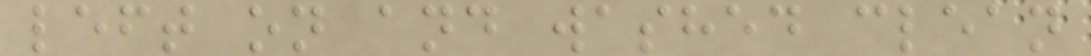left on and washed clean
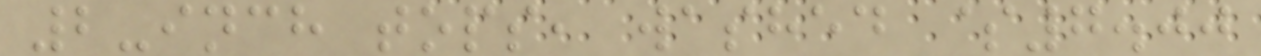2-inch tops, washed $7.00
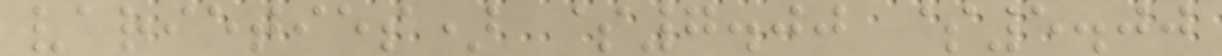varieties) $7.00 $5.00
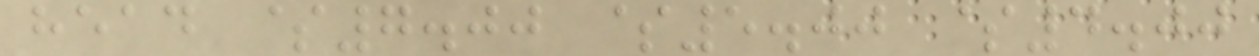head $7.00 $5.00 $4.00
